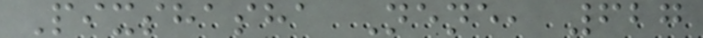Pixshasha Nene, 627
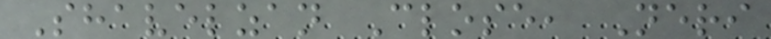Shavelzan Close, Neri
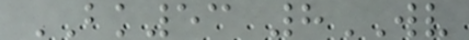BK53 8WV
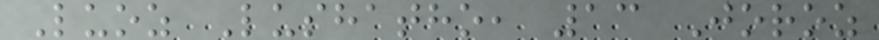Luoz Lushatho, 13 Joroz
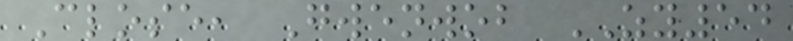Close, Gwenwob ZY54
